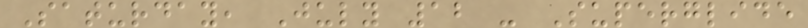Saturday, July 12 - Superglide
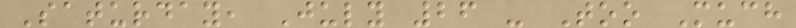Saturday, July 26 - Too Much
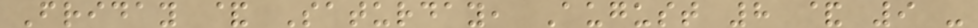Friday & Saturday, August 8 & 9 -
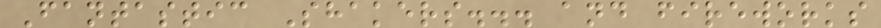Fantastic Shakers... and fireworks
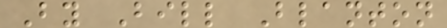By Bill Blanton
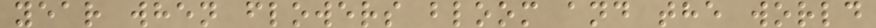year when flowers bloom and the world
